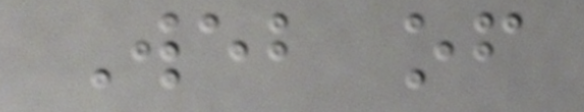Web of
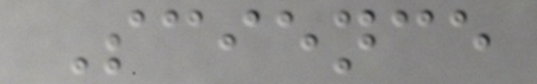Science
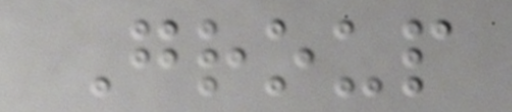Group
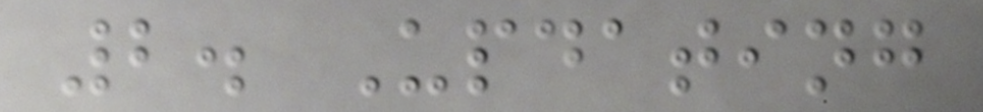2. Updating
